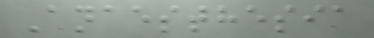Anaesthesia
